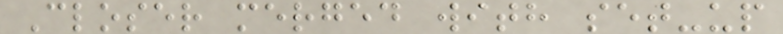Closer merged with set-up
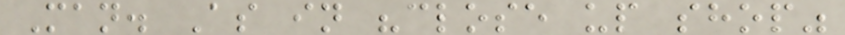Man. As in "close up shop"
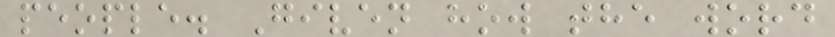people. Given how the word
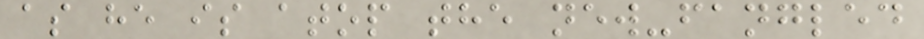as he is atop the new-fangled
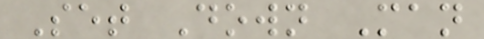Set Down Man
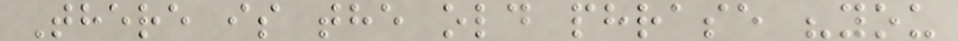There is the old phrase "you
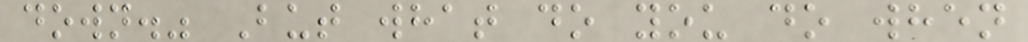down." But what do you do when
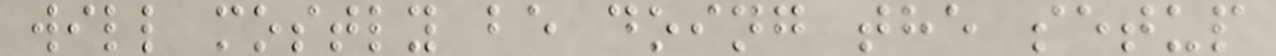will mostly be doing the setup
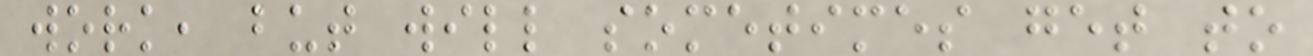work, but will sometimes get to
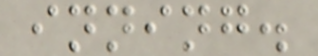inning.
